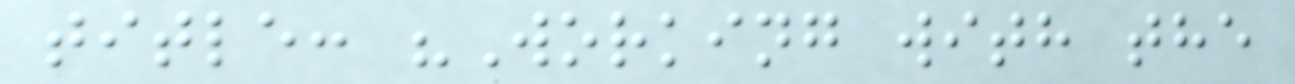title: "Working with the
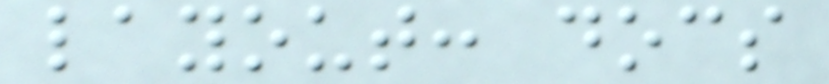layout: docs
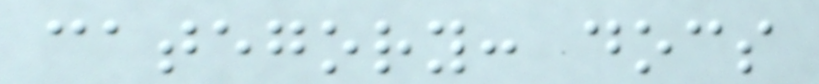category: docs
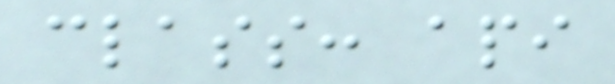class: api
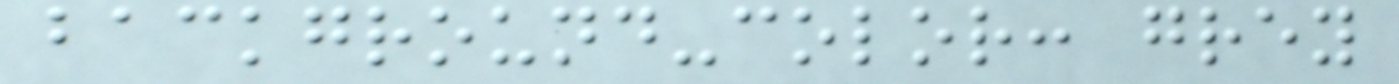background-color: grey
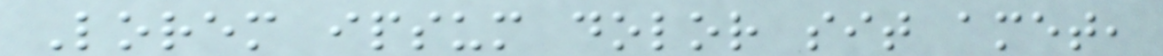Lorem ipsum dolor sit amet,
